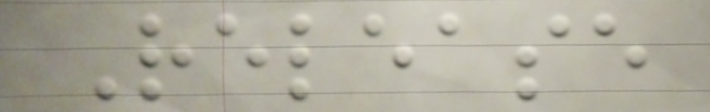Release
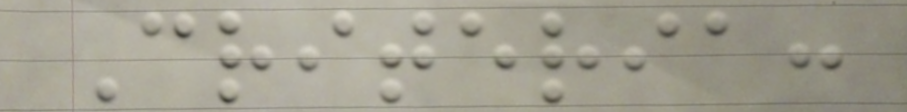Criteria:
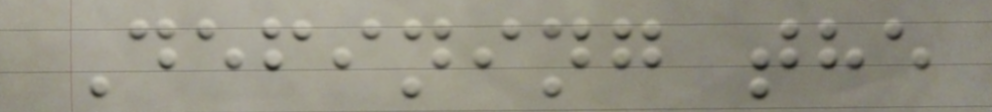Defining the
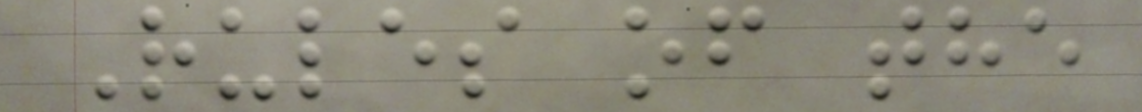Rules of the
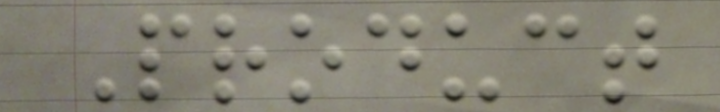Product
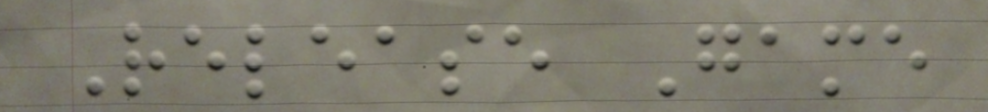Release Game
